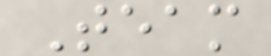Team
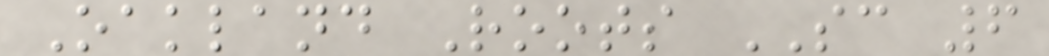Oakland Roots SC 6
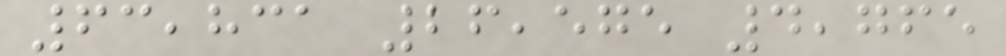63,831 26,575 4,765
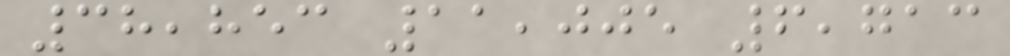38,853 11,005 6,713
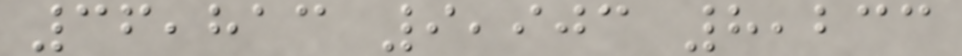36,813 9,903 8,233
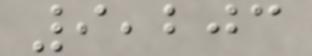9,203
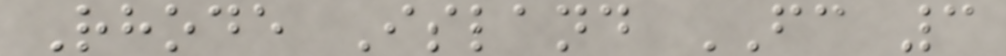Rhode Island FC 3
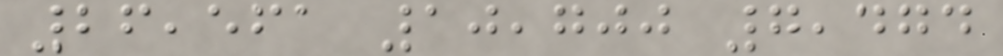26,561 10,700 7,474
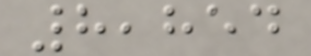8,854
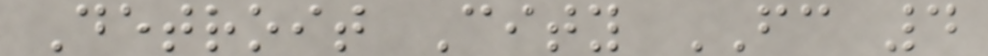Detroit City FC 4
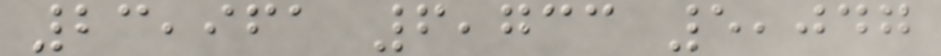23,961 6,733 5,047
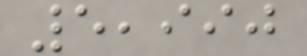5,990
